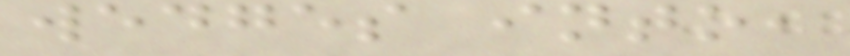wedges into,
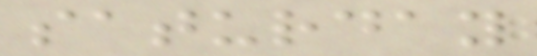saturday
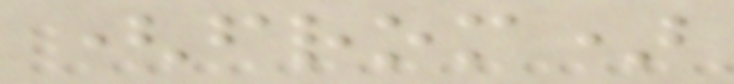(from)
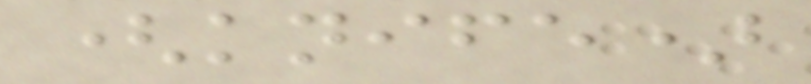(knife)
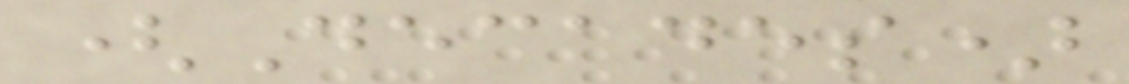(Decades)
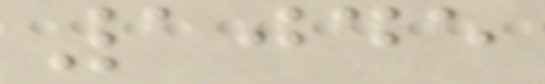1045
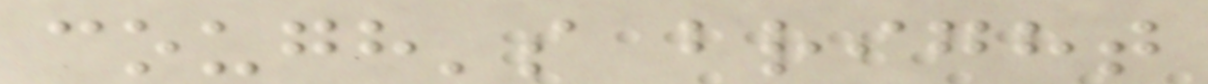cough's bright
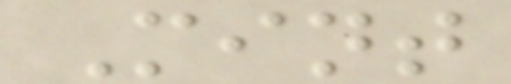Mint
